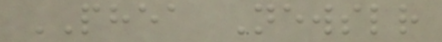PHEA Newsletter
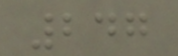247
